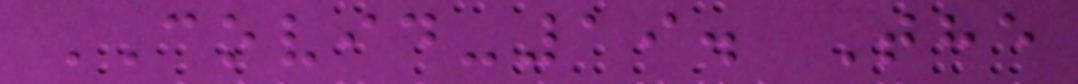COVID-19. The
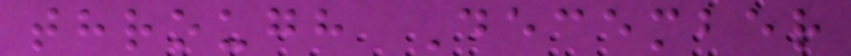through December
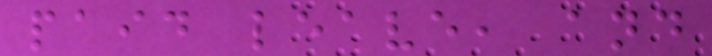paid leave, and
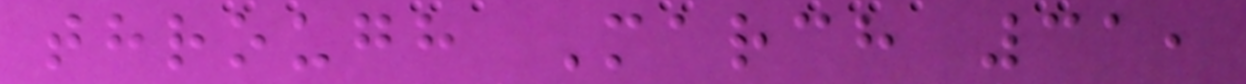through March 31,
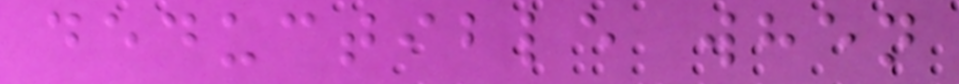deductible when
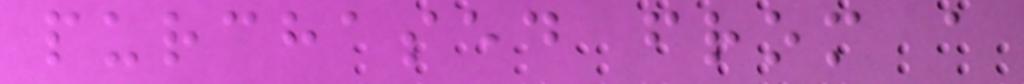purchased from a
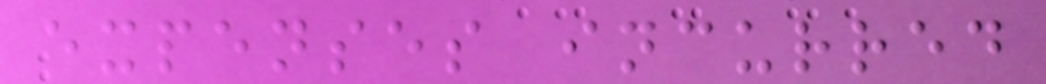expenses incurred
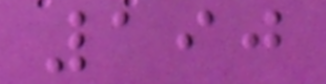190
